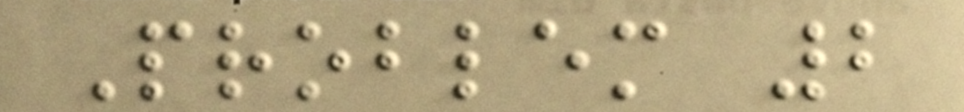Problem 2
